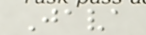Java
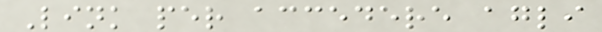Link per accedere agli
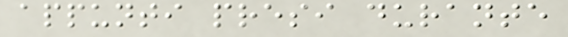appunti presi durante
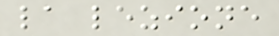la lezione
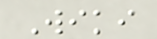Wiki
